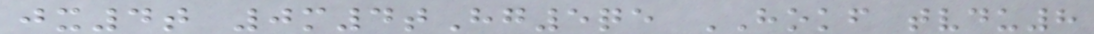jx4t 0m4tHg5qe HOKF tvdu8
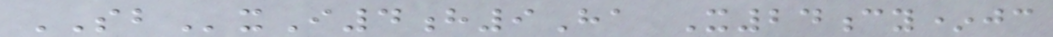SBxI4h9Ha X24cy*jc
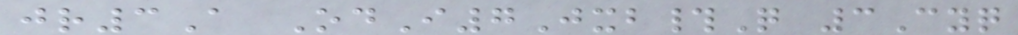jr3A OdI7Jxb#Q 3Cyq
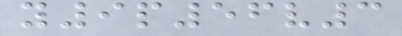y9p56v3
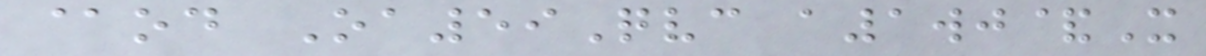@od Oa59Qvc a1wj&X
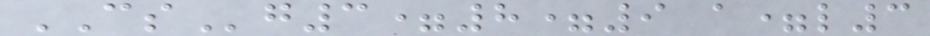CSg3=8=9 a=l3
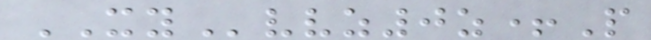XYvvz0z+P
